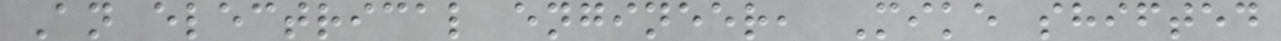An electrical engineer, Mike shifted
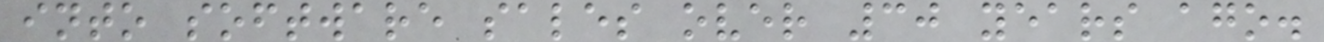into software sales over 30 years ago.
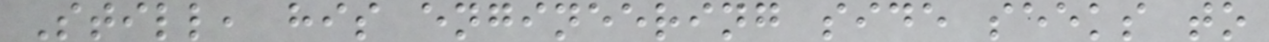Still, his engineering side seeks to
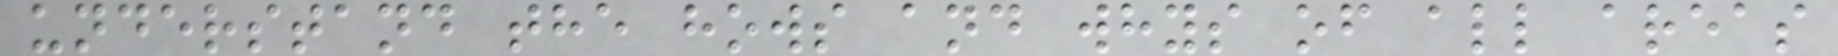understand the hows and whys of all areas
